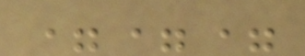===
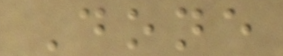Done
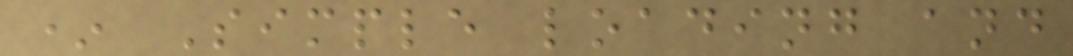* Simple loading and
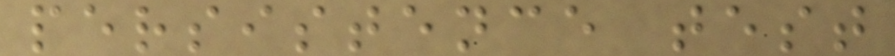persistence test
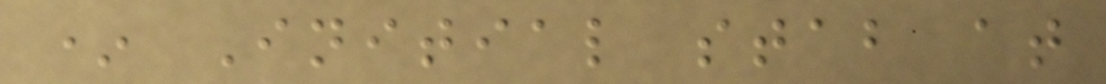* Initial stab at
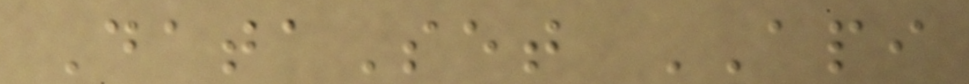DataSet API
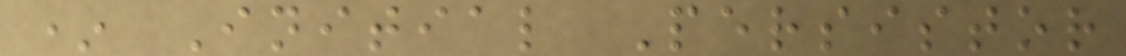* Initial Persistor
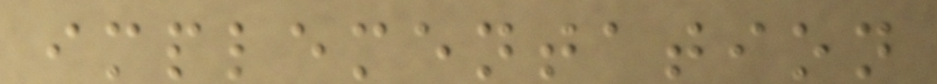implementation
